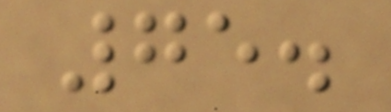75.
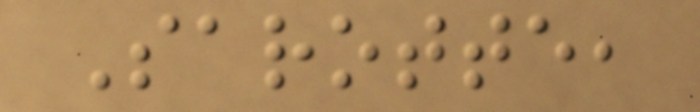Sarotte,
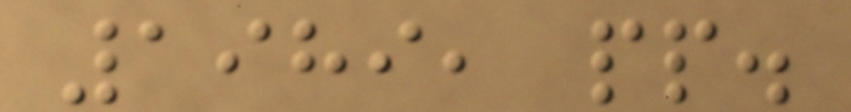1989, pp.
